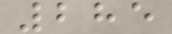285
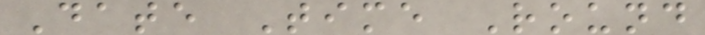Date Time Round
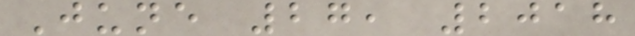June 27, 2018
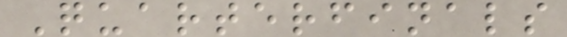Quarterfinals
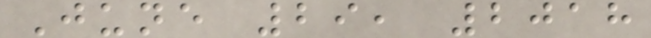June 29, 2018
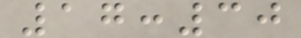17:30
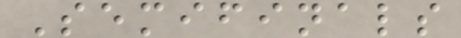Semifinals
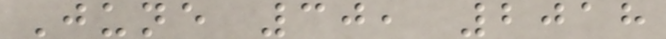June 30, 2018
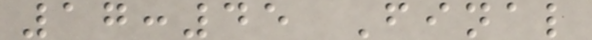17:45 Final
